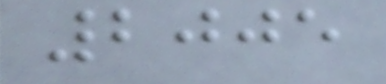2005
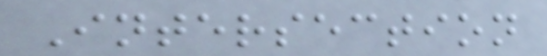Intersection
